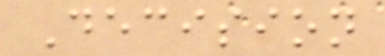Decision
